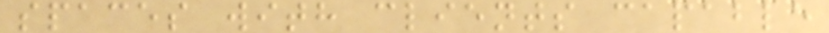spaces with clients capable
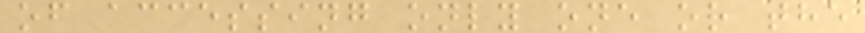of accessing only one or the
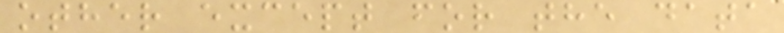other except for the data
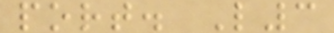port. L3
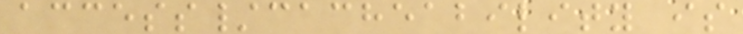access/cacheability is
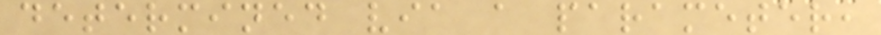determined via a parameter,
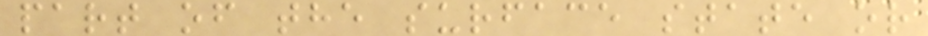part of the surface state or
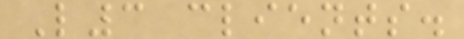L3 clients.
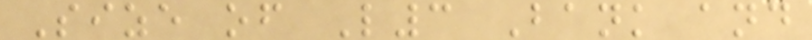Size of L3 Bank and
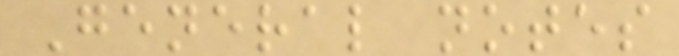General notes
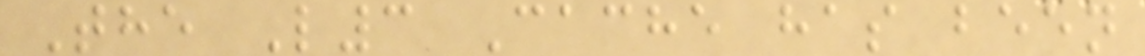The L3 Cache has been
